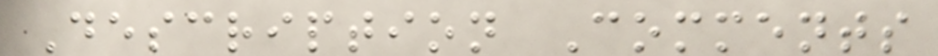Description Comments
